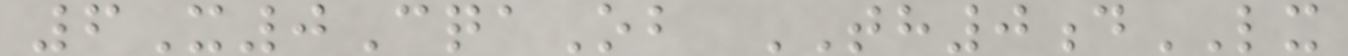6X0CqaOb TH0dLX
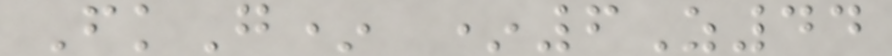FkG* *6Z44
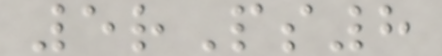5rPs8
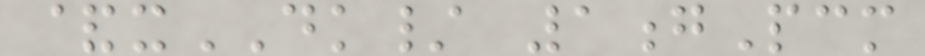&xDK/ 1gPcm
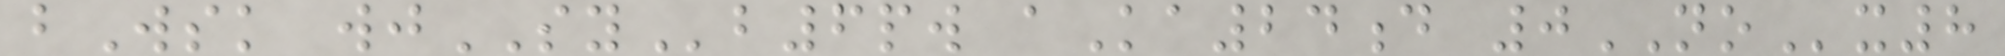bWsk wjSYb6pw aKa24d 0NOx8
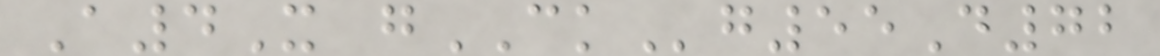A4X gCKg55D72
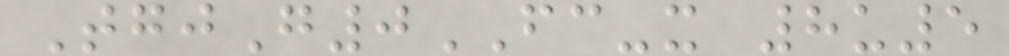TgjG0FC-x 8u5
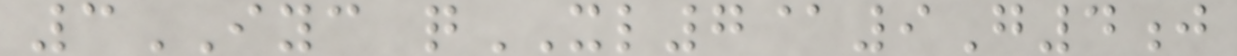3IYC qXL7@9G4j
